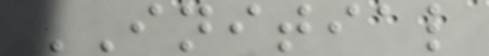INITIAL
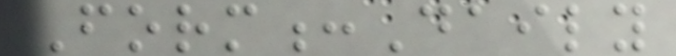Form:Daily
